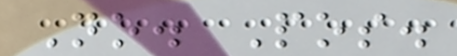No. Pos.
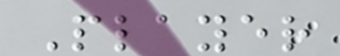Player
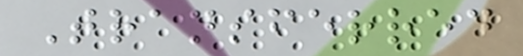Transferred
